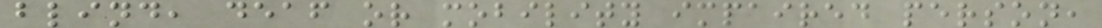blind, deaf or mobility impaired person,
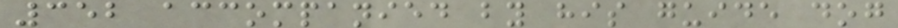352 accompanied by his guide dog
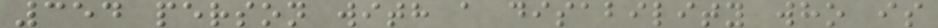354 person with a disability who is
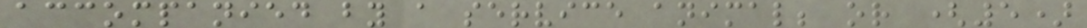accompanied by a service animal; or (5)
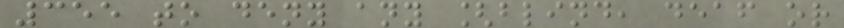355 to deny any [blind, deaf or
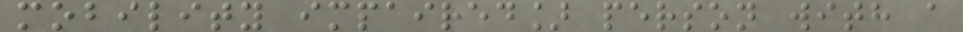mobility impaired] person with a
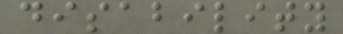disability
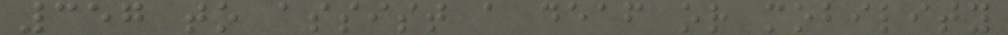357 to assist a deaf or mobility
